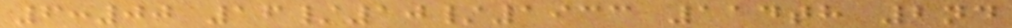6:00 16/10/1933 114th 2nd
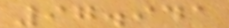97.941
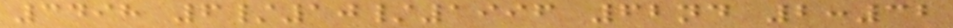3498 6/10/1996 62nd 2:32
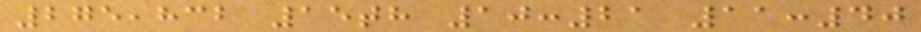275,832 15th 10:21 11:40
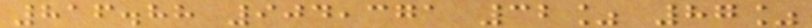816.88 904,371 32% 87%
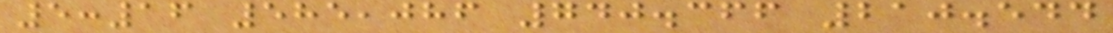5:16 585,086 740.366 210.544
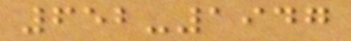652-1947
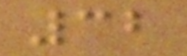32
